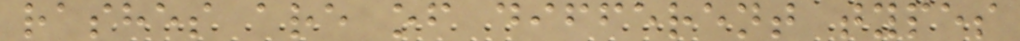rashes are of different types
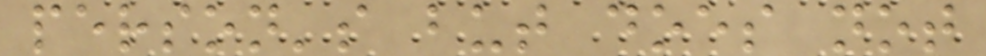person's but does not
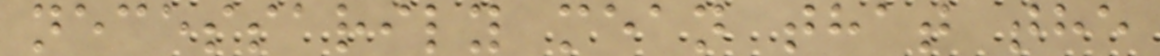necessarily mean that the
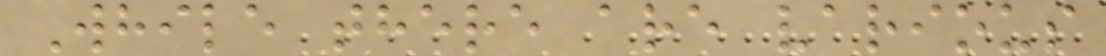While there are various
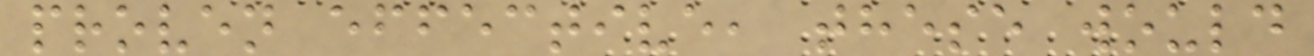proven effective, these would
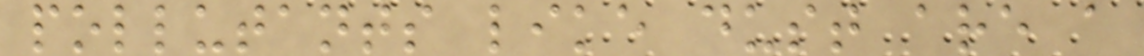pollutants like dust are a
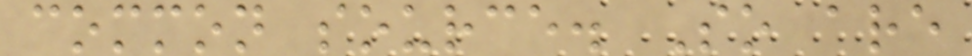common source. So are
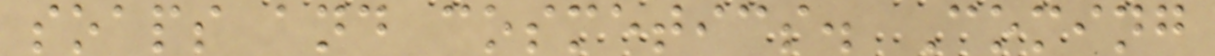soaps and cosmetics. Coming
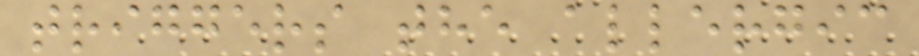triggers the allergic
